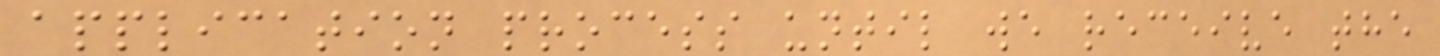application process until we receive the
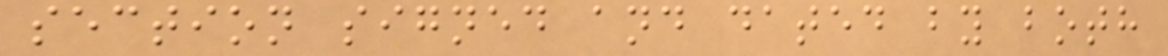section signed and dated by both
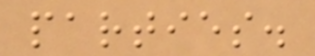parties.
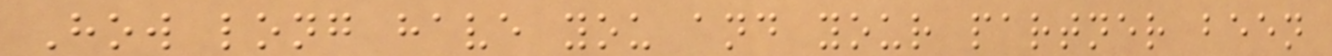How long have you and your partner been
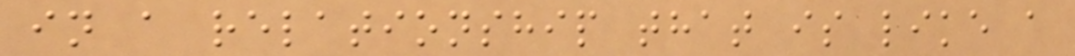in a relationship that is like a
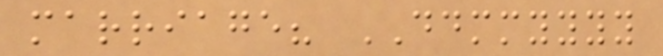marriage? DDMMYYYY
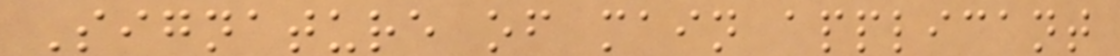Signature of main applicant
